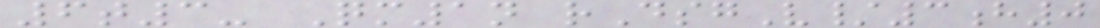6t3- Qm1n rDsgV/3h0
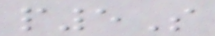p5S
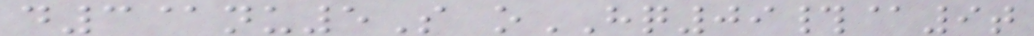d3@nu5S oHQ09#@9t
